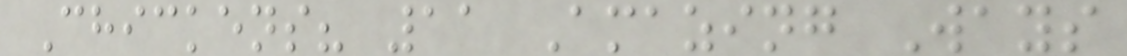Chickens? 11 Amazing Ways
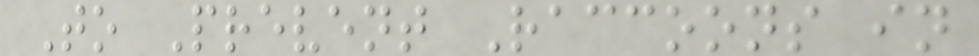To Prevent Raccoons in
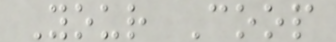Your Coop
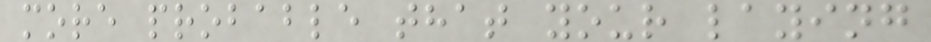more probable that your laying
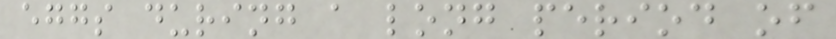eggs during a long period of
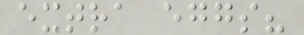extra eggs?
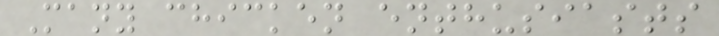Many chicken enthusiasts
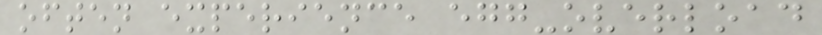often experience egg-overload
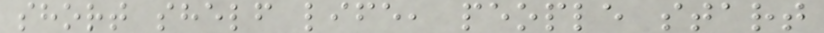short shelf life, people start
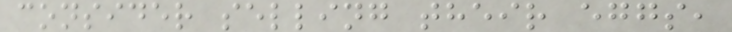consider selling their eggs,
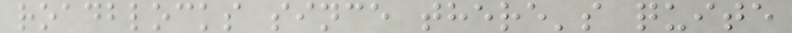roadblocks since there's quite
